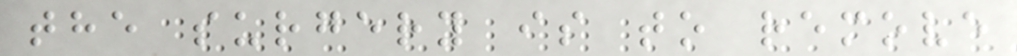the surgery is to remove
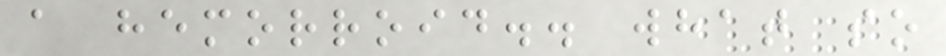a hemorroid.. what so
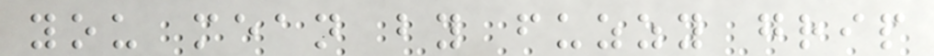you mean by fuzzy grip
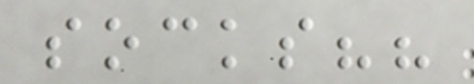socks??
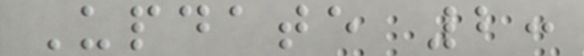Update 2:
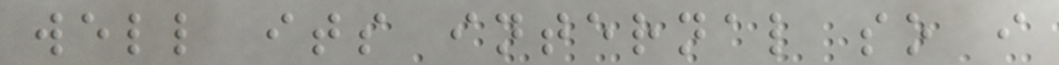well its internal so i
